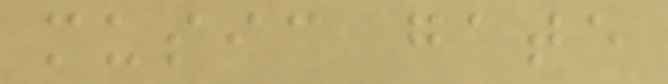music gate
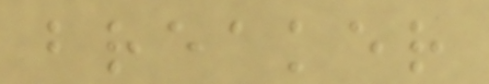breaker
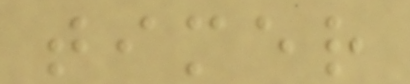timer
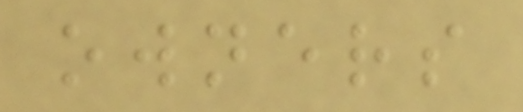owners
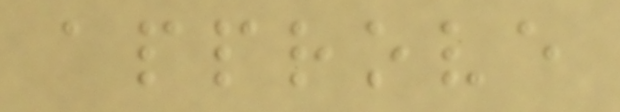approve
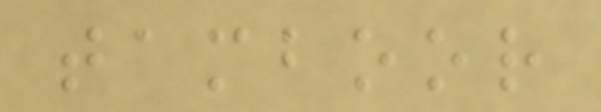tamboor
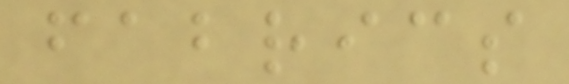fabrics
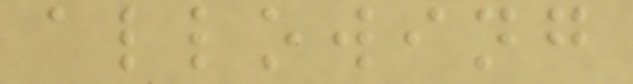allowing
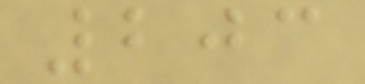203
